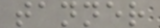tanner
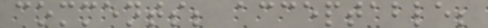comments; acceptable;
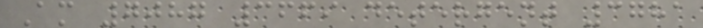Am 7087 3669 detergent 3781
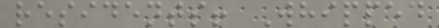residents! Whipped
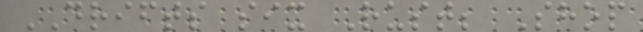DRIFTS six Rust; Shop
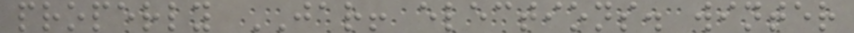properly JAR! elections. winter
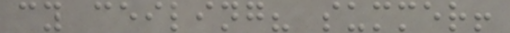cy ceiling? summer!
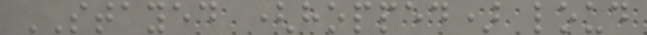STAYED (hopped) loud
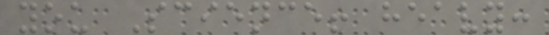you Science! heavy:
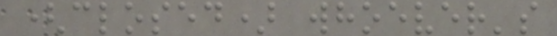(closed) whoever's
